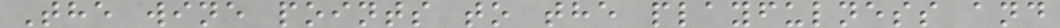The wine points to the playfulness and
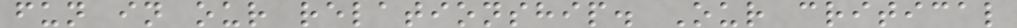fun in our relationship. Our critical
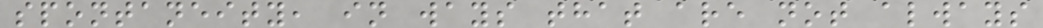spontaneity, in ways that are not always
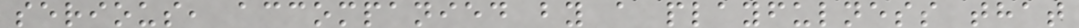serious, accompanied by a playfulness that
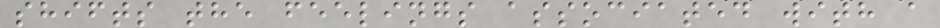shifts the feelings associated with a
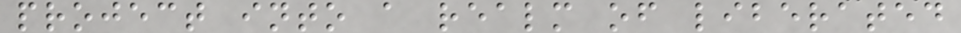project into a realm of liberated
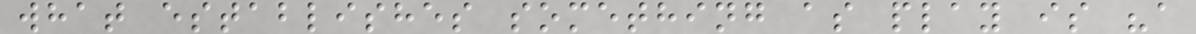what establishes something as play is "a
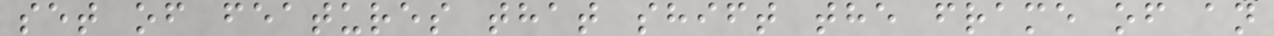set of features that shift the frame of an
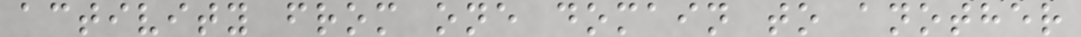activity from one domain to another
